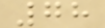78
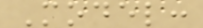Model:
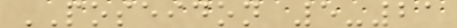POSEIDON 5-21
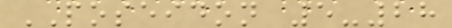POSEIDON 5-28
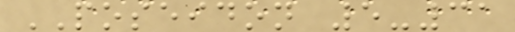POSEIDON 5-31
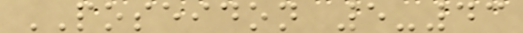POSEIDON 5-43
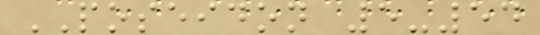POSEIDON 5-54
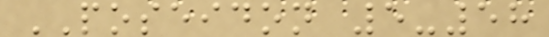POSEIDON 5-58
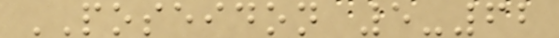POSEIDON 5-62
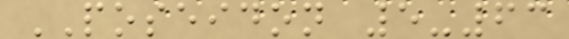POSEIDON 5-63
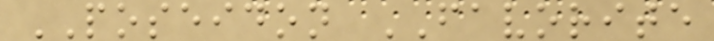POSEIDON FAVORITE
